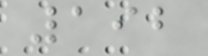192
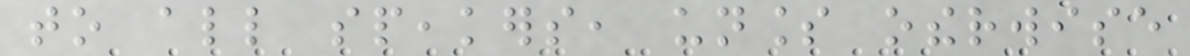to all speakers, unless otherwise
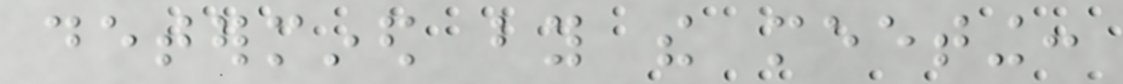determined by the meeting:
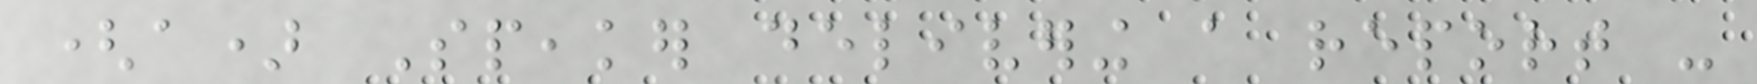(a) Speaker delivering a report -
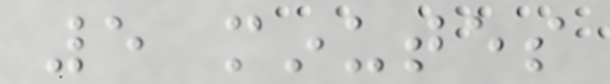5 minutes
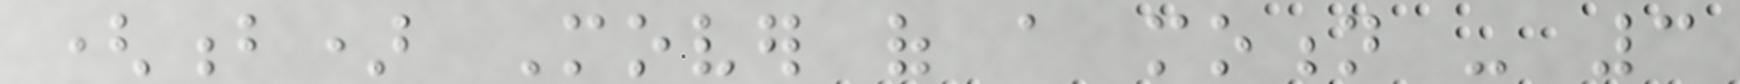(b) Mover of a motion - 3
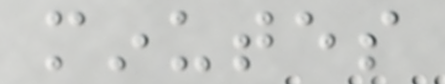minutes
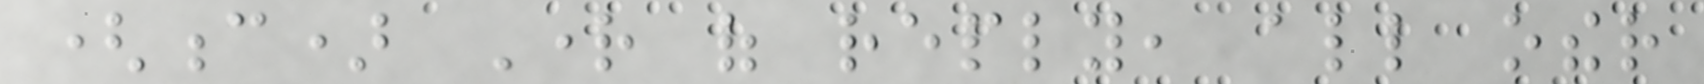(c) Right of reply, all other
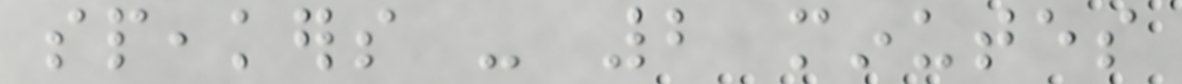speakers - 2 minutes
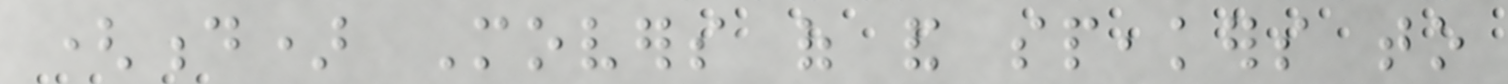(d) Movers of and speakers to
